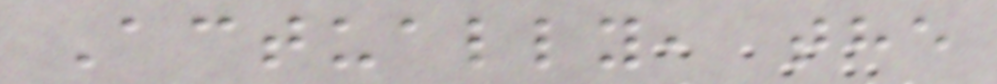Actually, the
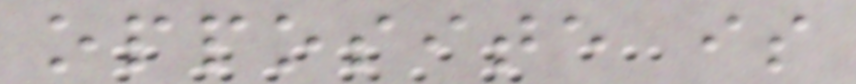opposite is
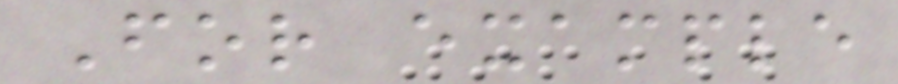For example
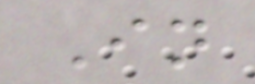In
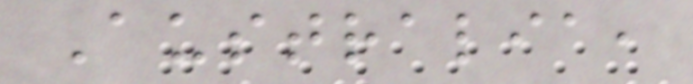Australia,
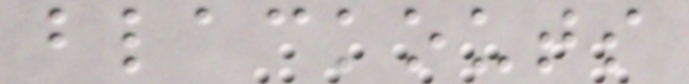blackouts
